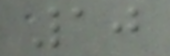10
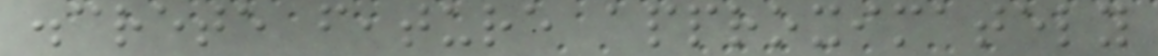discrete feature approximately
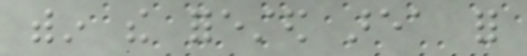within the forested area for
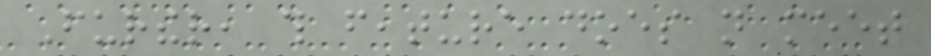Further, this feature does not meet
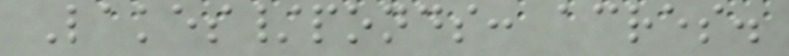Lakes/ponds: acres.
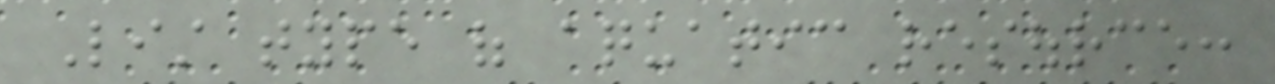List type of aquatic resource:
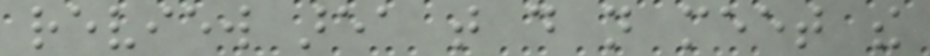review area that do not meet the
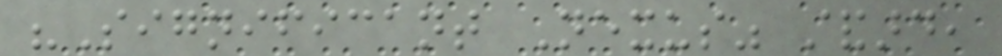"Significant Nexus" standard,
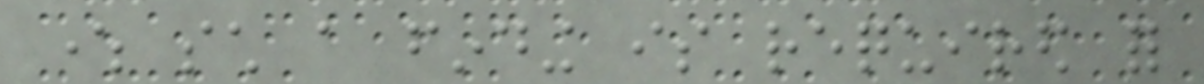where such a finding is required for
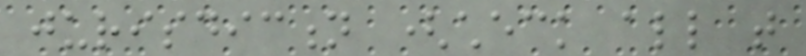jurisdiction (check all that
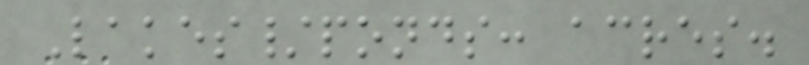Lakes/ponds: acres.
